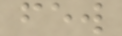few
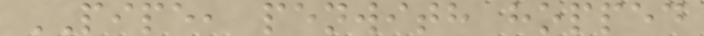PIPE, penwith hopped
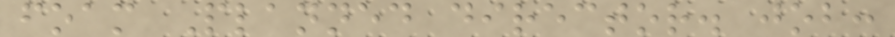foam Planned director. job:
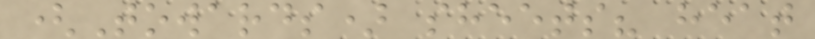(Towards) sheets? heat
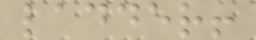ladder!
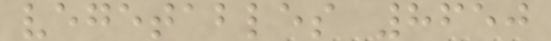vegetables 8650
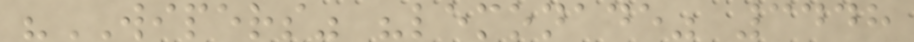"WIPERS" "lemonade" 3448
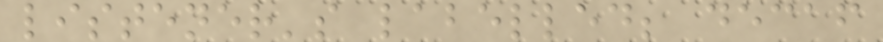listener's labelled; decaf
